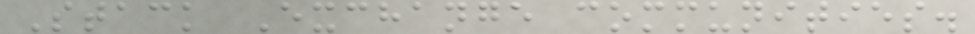Stack Exchange communities.
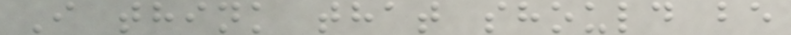I think that should be
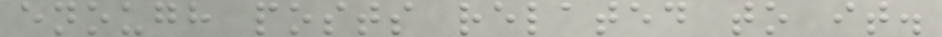enough posts related to it.
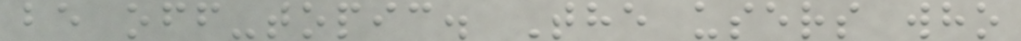be off-topic. The users who
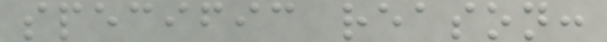specific reason:
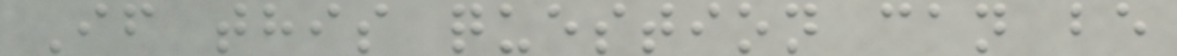If this question can be
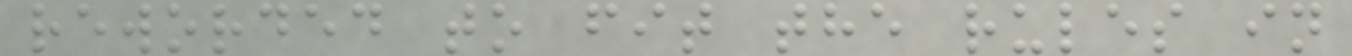reworded to fit the rules in
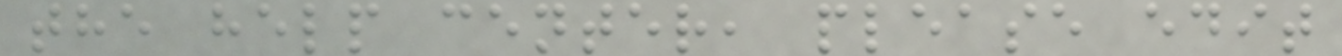the help center, please edit
